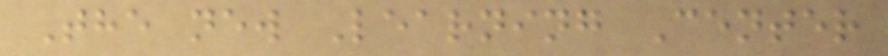The new Learning Center
